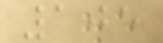105
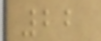22
